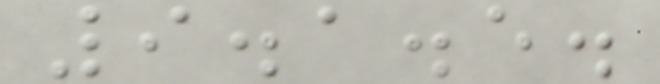9.1.5.
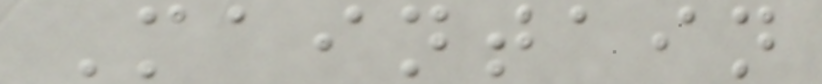Maintain
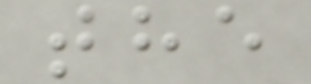the
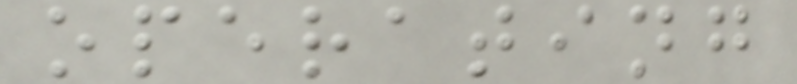operating
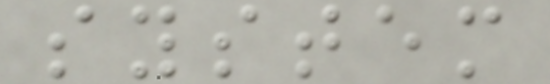system
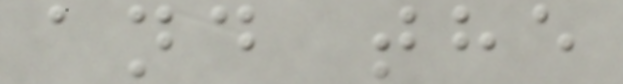and the
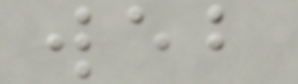web
